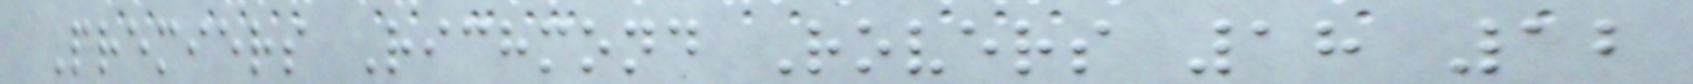Premiers Richmond Rovers 18 12
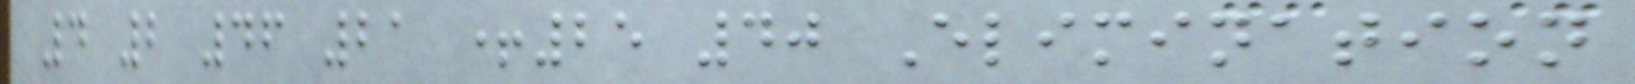4 2 46 21 +25 40 Elimination
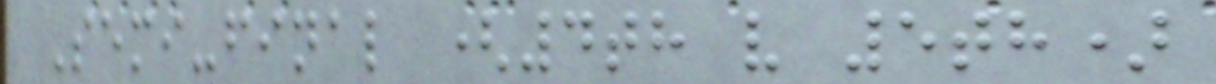Semi-final (4th v 5th)
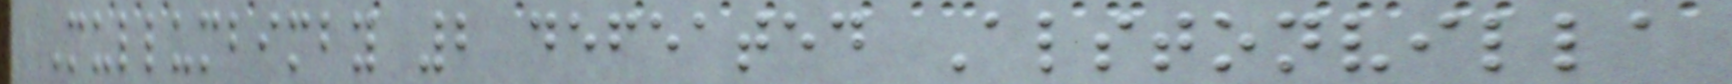Mullumbimby 2 defeated Alstonvilla
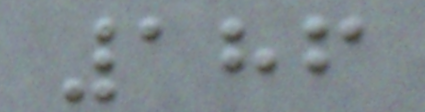186
